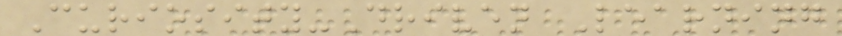Curiosity-Driven Learning
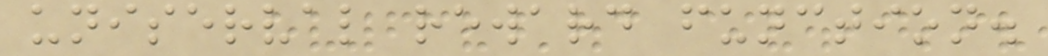uniserval reward function.
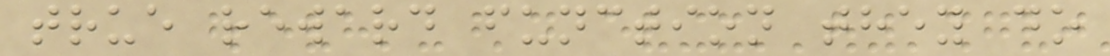true reward function they do
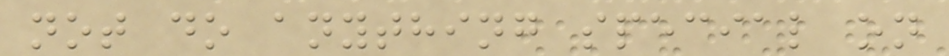not do anything special on
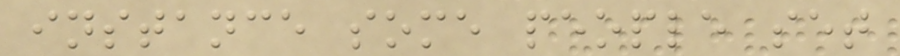instance some people set
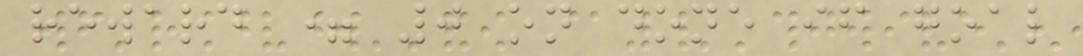reward = 0 on done if goal
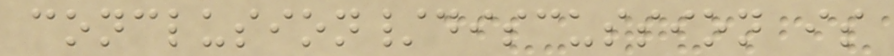conclusion/discussion is
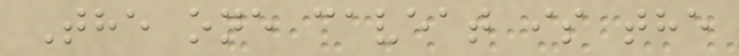The one caveat is the
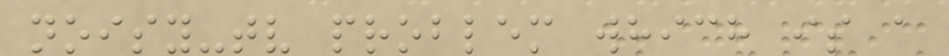noisy-tv problem which is a
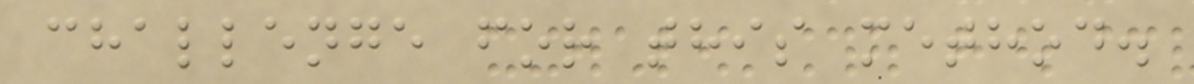challenge for this method.
